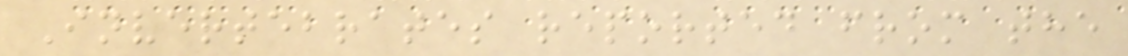Invertebrates reported from the
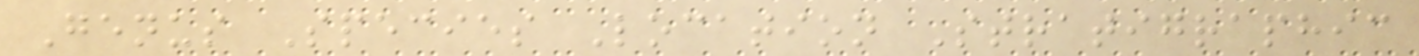Genus Species Location Stratigraphic
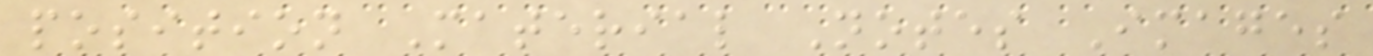position Material Notes Images
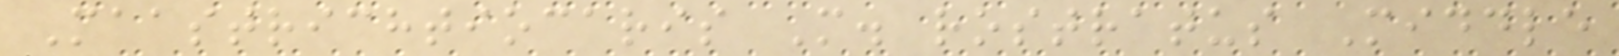Maastrichtiocaris M. rostratus Middle
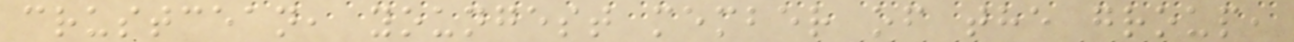crustcean, youngest member of the group,
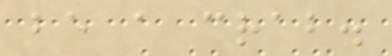be a crab.
